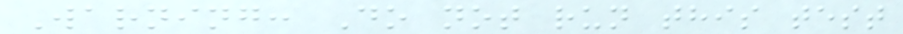Warning: Do not run this test
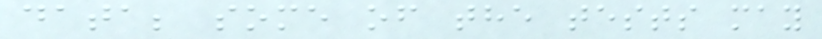data; some of the tests may
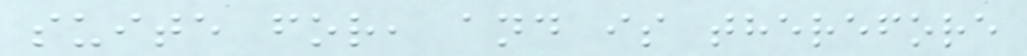suite for, and is therefore
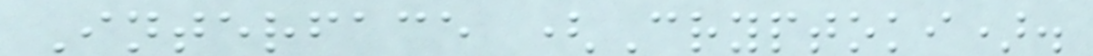Interface (Cryptoki).
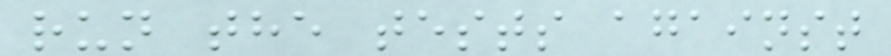run the tests against
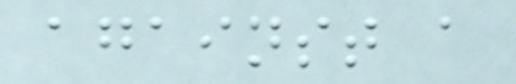against a
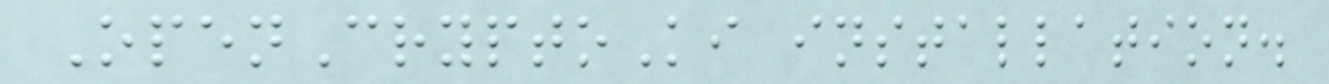OpenCryptoKi installation.
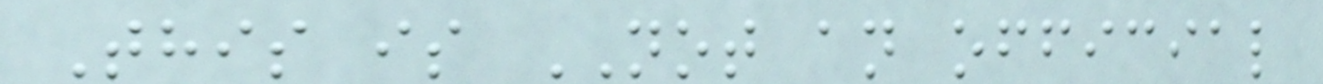This is NOT an official
